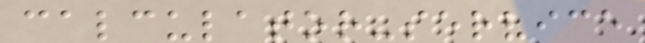calculator-service
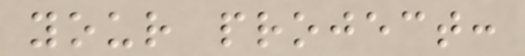your project:
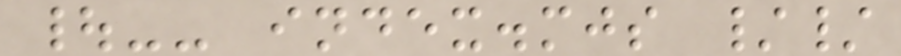|-- index.mjs //
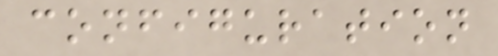configuration
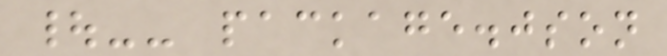|-- package.json
